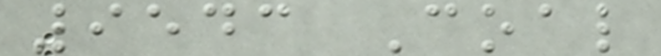9543 Coal
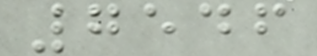7546
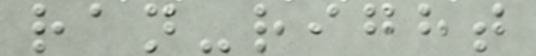ran-right
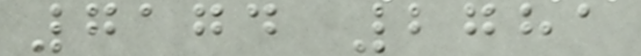7174 2781
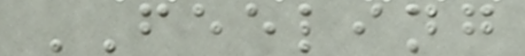FEELING
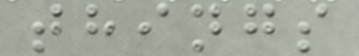things
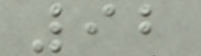92
